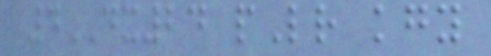4DX24 pLr kgy
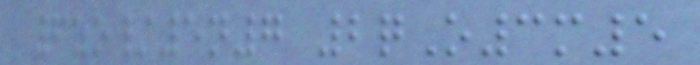6zo/5n7 2qO3m5
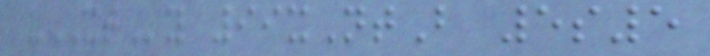uXTy 99xNtB 5s5
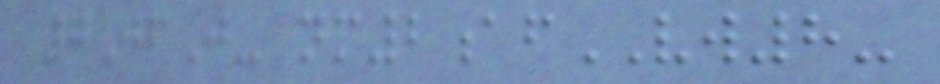7JfJ- nm2afVW8-
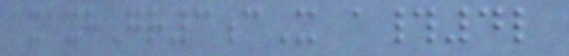xbxhGr3cX a#4l
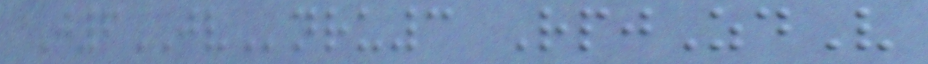J6JVnru3 RpjZdV
